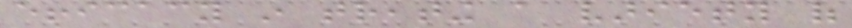efficacy in treating a variety of
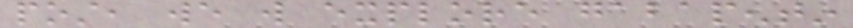post, we will explore gabapentin
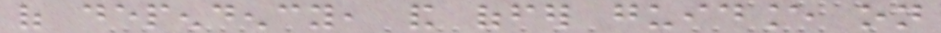of dependency, and offer guidance on
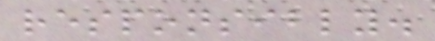responsibly.
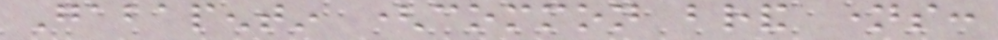Gabapentin (common brand names:
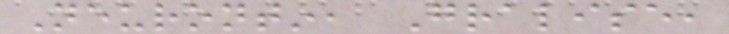Neurontin, Gralise,
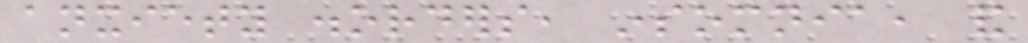anxiety disorders, insomnia, and
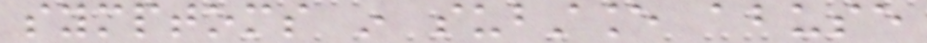symptoms in substance abuse
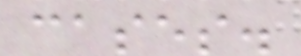cases.
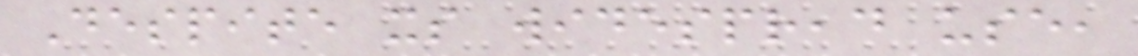Despite its widespread use,
